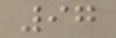97
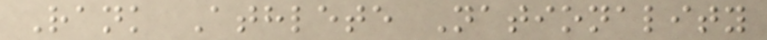Rank Athlete Nationality
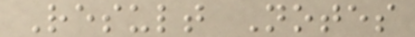Result Notes
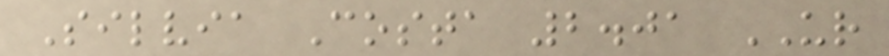Silvia Costa 2.01 UR
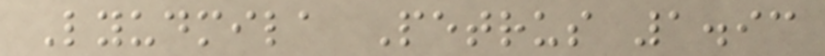Lyudmila Petrus 1.93
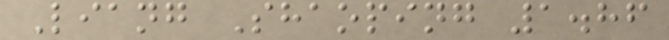Liang Shaoping 1.86
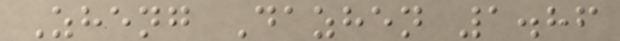Zheng Dazhen 1.86
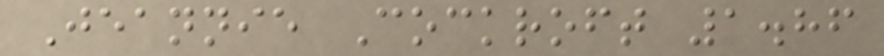Jeannie Cockroft 1.86
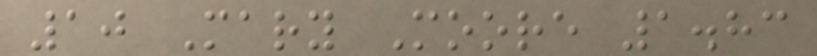10 Mary Moore 1.83
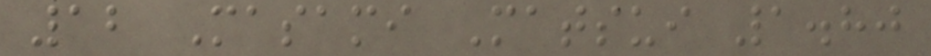12 Masami Matsui 1.80
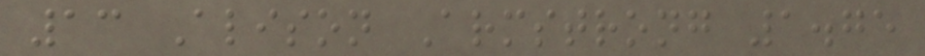13 Alison Armstrong 1.75
